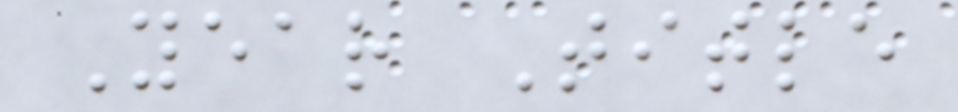Year Title
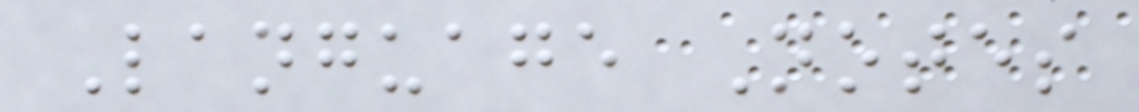Language Notes
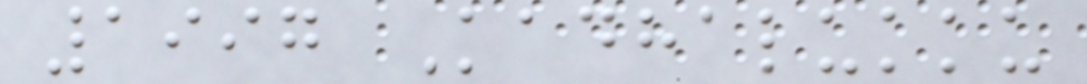1997 Kadhalukku
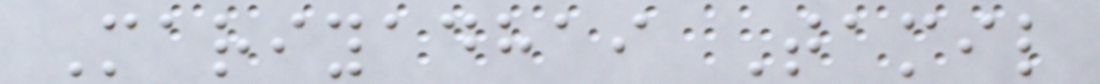Mariyadhai Tamil
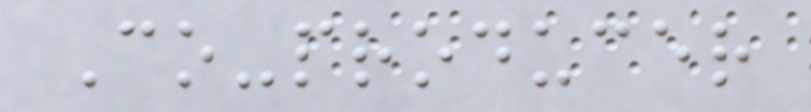Co-producer
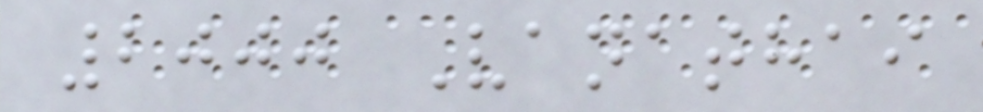2000 Vanathai
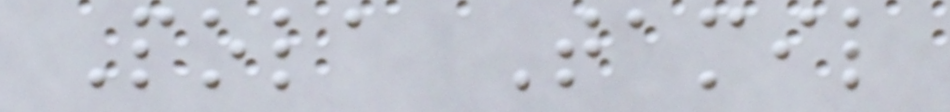Pola Tamil
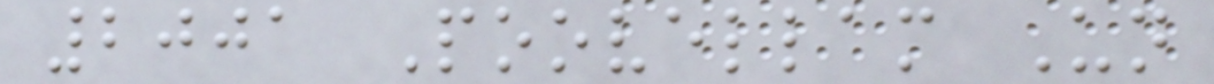2001 Poovellam Un
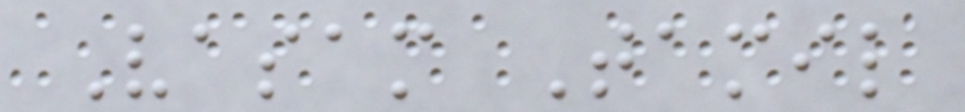Vasam Tamil
